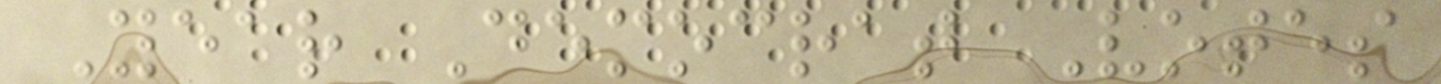Year Democrat Votes
